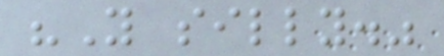"You silly."
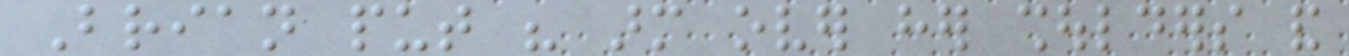Brian put his arm over her shoulders and
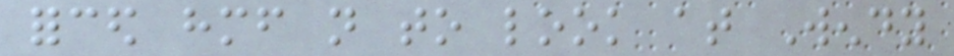forced himself not to look at Wendy
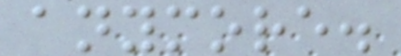anymore.
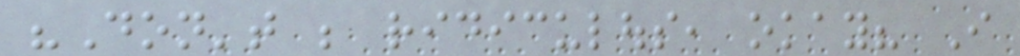"Don't be ridiculous, okay? I
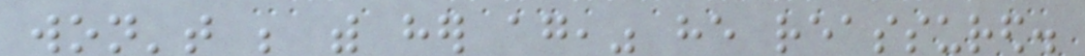won't be with her again," he reassured.
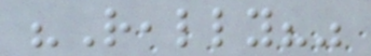"Really?"
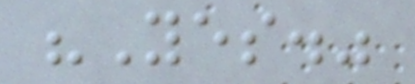"Yes."
